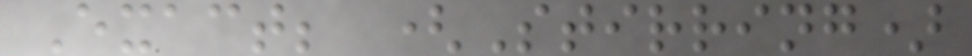Exact; (Stirring)
